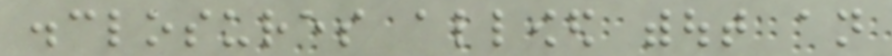disclosures allowed without an
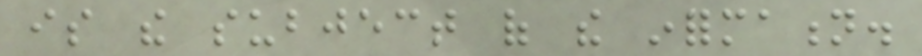is the subject of the information.
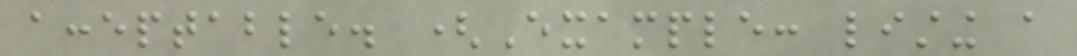acceptable. (Example: listing a
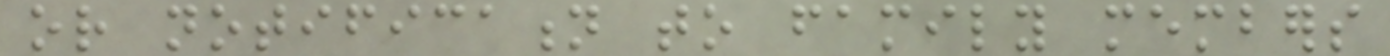or notification to family members
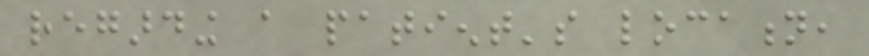regarding a patient's location,
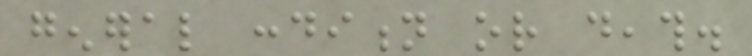general condition or death.
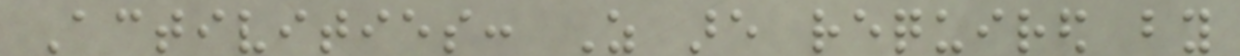Activities: As are required by
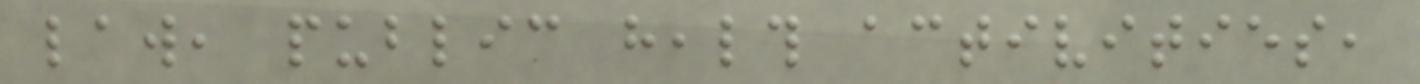law, public health activities,
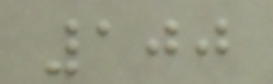100
